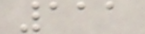111
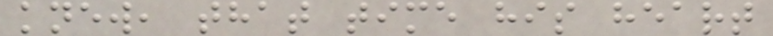knew, that time his heart
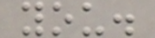you.
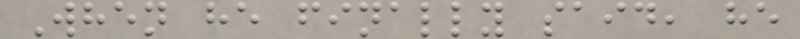When he finally said, he
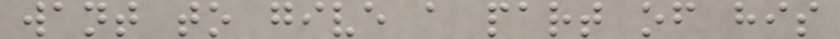want to give a part of his
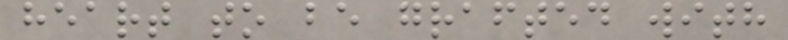heart to be grafted with
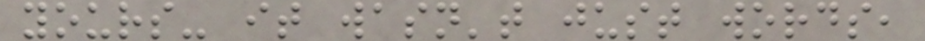yours- it wasn't just words,
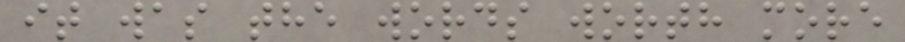it was the words worth more
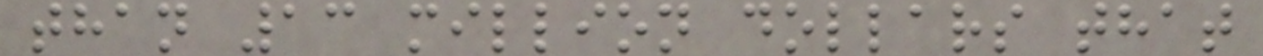than 13 million dollars that
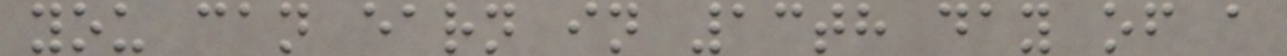you can earn in 13th day of a
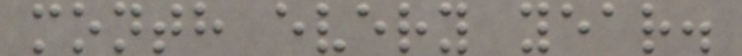month every year.
